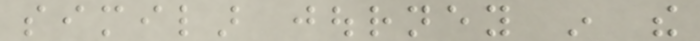similar journey in the
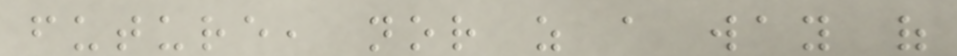future, nor as a way of
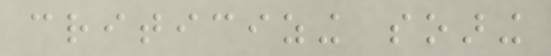criticizing soaring
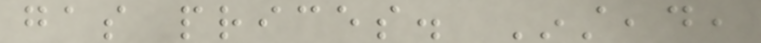gas prices. Instead,
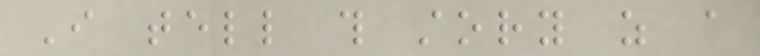I tell this story as a
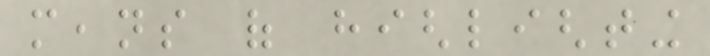means of highlighting
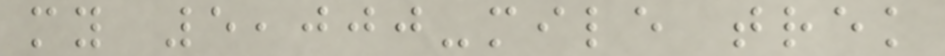my 5,000-mile trek
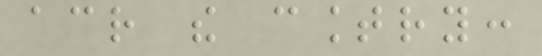across the country:
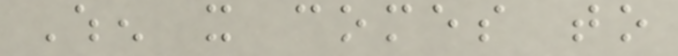When it comes to
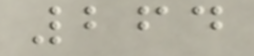264
